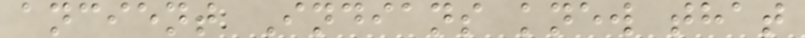ancient Indians knew that
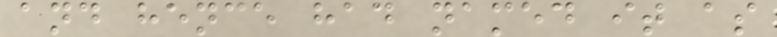and hence had named it as
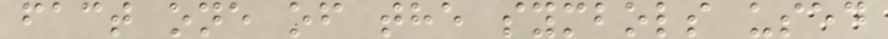fact one of the symbols used
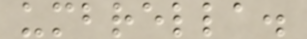umbrella.
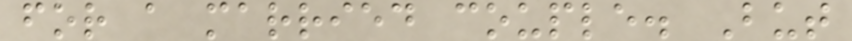for a married couple. But
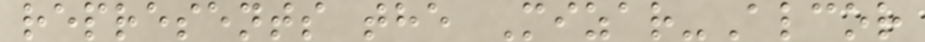represents the Mizar-Alcor
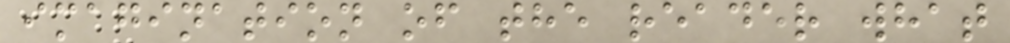imagination of the reader what
